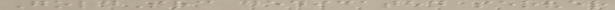GoldSrc dedicated server
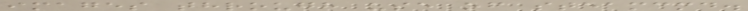images through use of steamcmd.
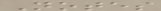Notes
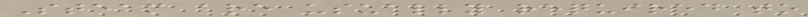Steam are usually required to
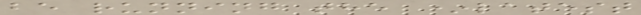be running the *latest
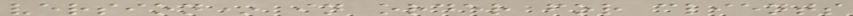version* in order for clients
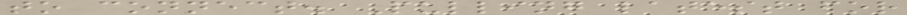to connect. Pulling latest for
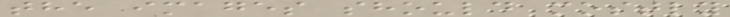the images should mostly
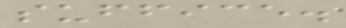suffice.
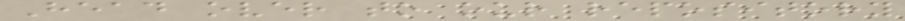Head over to our repository
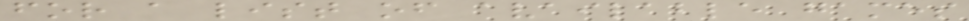for a list of available games
